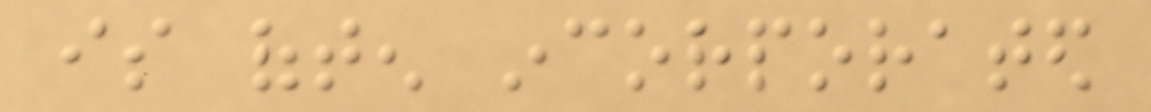is often incorporated
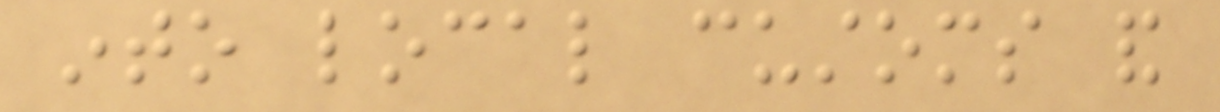into local customs and
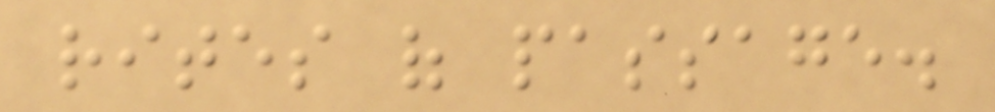rites of passage.
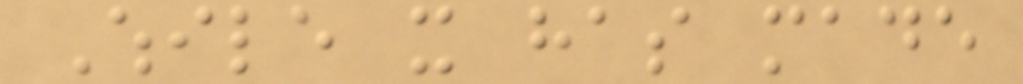While it has made
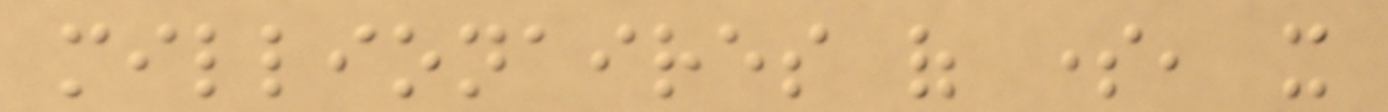millionaires of some, it
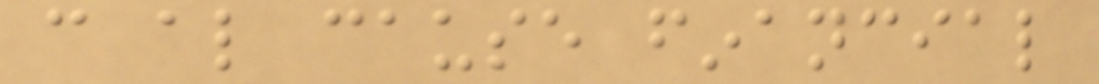can also cause financial
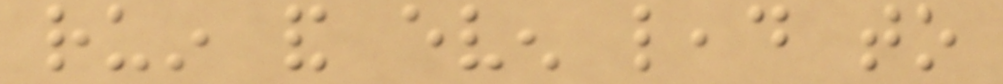ruin and even lead to
